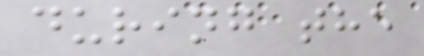during the
